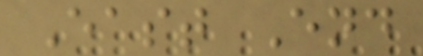East End
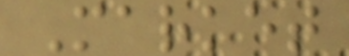Market
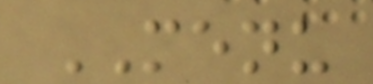MENU
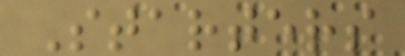Starters
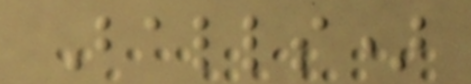Balls)
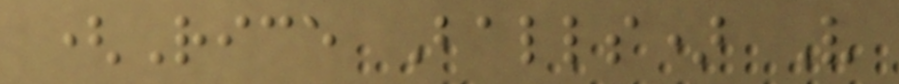(Rice Balls) V
